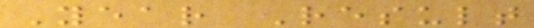Year Result
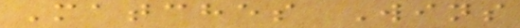Matches Wins
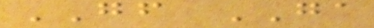GF GA
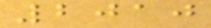2010
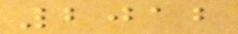2012
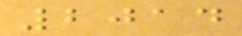2014
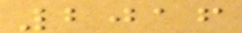2016
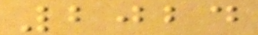2024
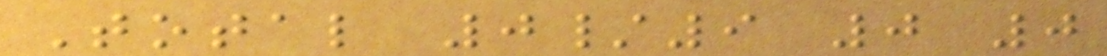Total 0/9 0 0
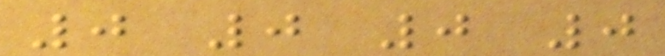0 0 0 0
